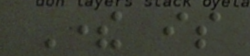There is
